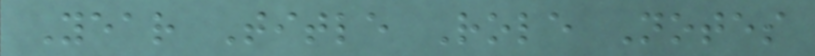Year Title Role Notes
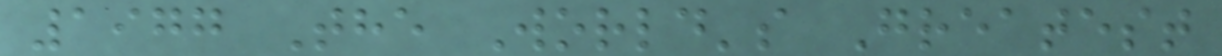1977 The World's Greatest
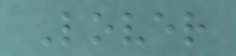Lover
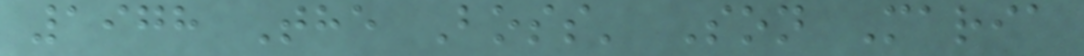1978 The Boss' Son Maria
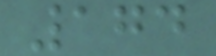174
